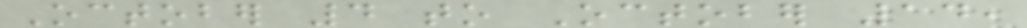October 4 to October 14,
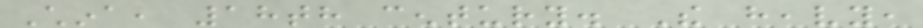China, 18th century. The heavy,
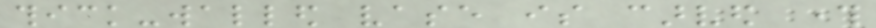thick-walled vase is carved through
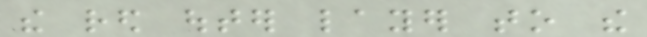the red outer layer to the
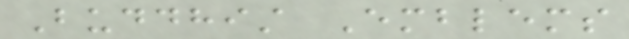Buddhist Emblems
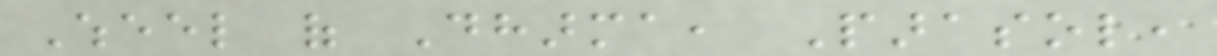Wheel of Dharma, Parasol,
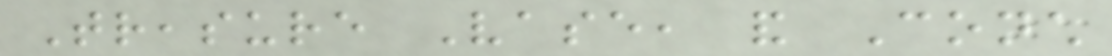Treasure Vase, and Conch
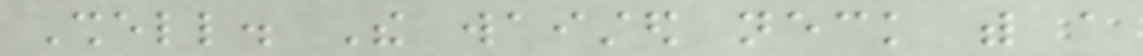Shell. The waisted neck with a
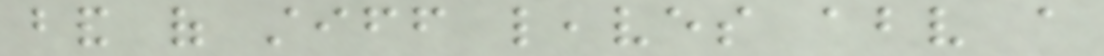band of stiff leaves above a
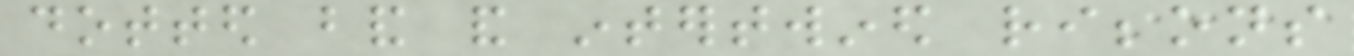dotted band and intertwined ribbons
